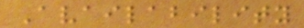Availability
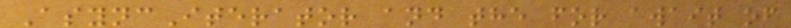AsyncIterator and the for await of
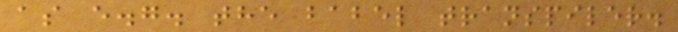as e.g. the babel transpiler.
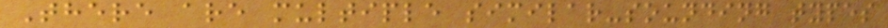There are multiple similar-sounding types
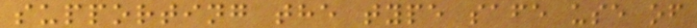supporting the type safe use of
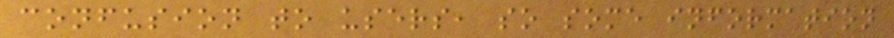confusion to users, so some information
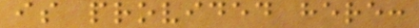is provided here:
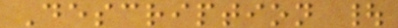Description |
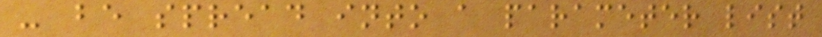- be spread into a parameter list
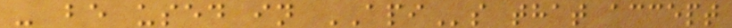- be used in APIs that accept
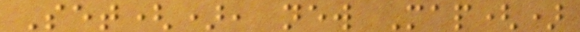Set(), new Map()
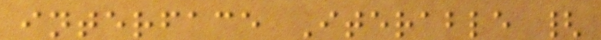interface Iterable {
